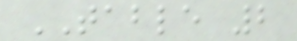TABLE 2
